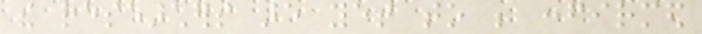the researchers are yet to be confirmed
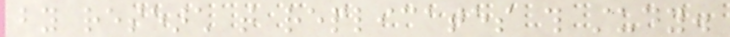by research that replicates this study.
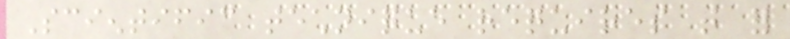Scientific technique requires that for
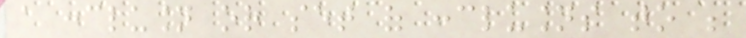a conclusion or set of conclusions to be
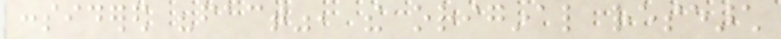considered "fact", the original research
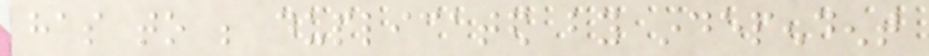has to be duplicated by independent
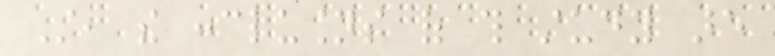Still, the conclusions of this study are
